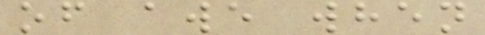of awe when
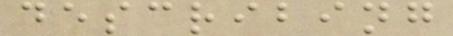describing
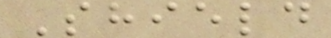Shield
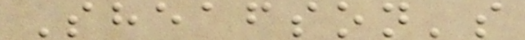Sheafson's
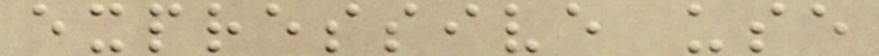expressive use
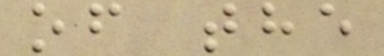of the
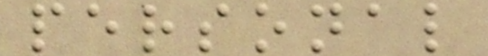personal
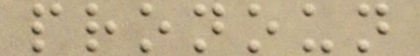pronoun
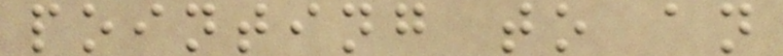pointing to an
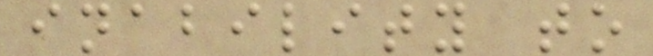inability to
